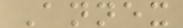Annex
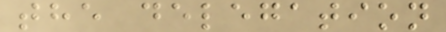the delegation
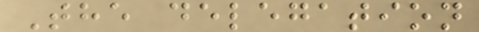The delegation
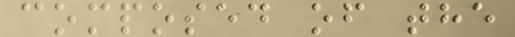composed of the
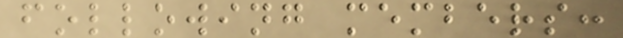following members:
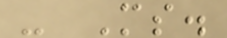- Ms.
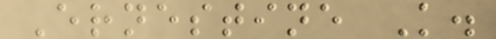Ernestine K.
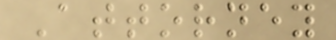Attorney
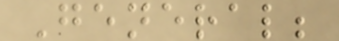General;
